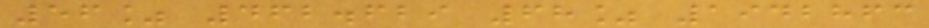56% 462.629 68% 1942863
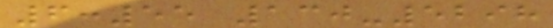6:55 130-5298
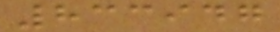833947
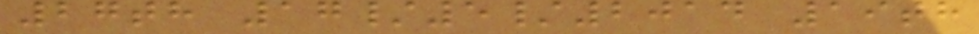27th 17/5/2014 19th
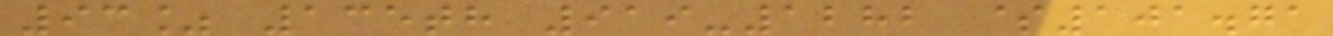93% 135th 919-1282 $101.71
